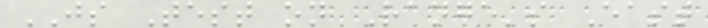JS Test on Range's East
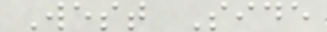West Side
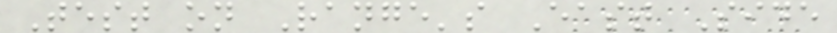Test on Range's East Side
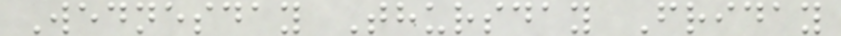Wednesday Thursday Friday
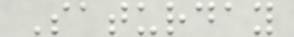Saturday
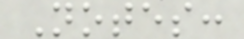Notes:
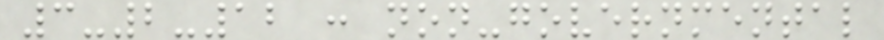3-2-12 : non-governmental
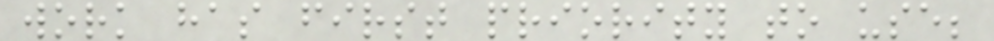work has first priority to use;
